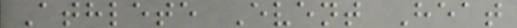Athlete Event Heat
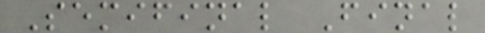Semifinal Final
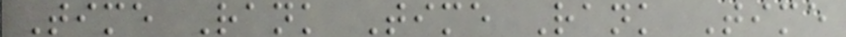Time Rank Time Rank Time
